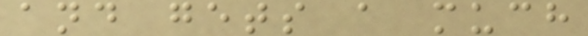and gets a much
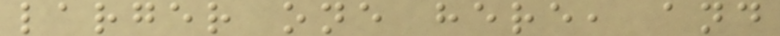larger one here, and
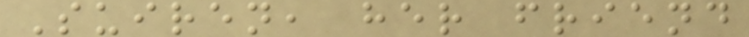Suiren, her friend
